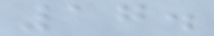17.
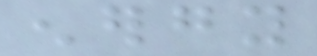energy
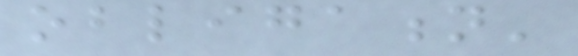obligation'
